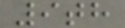9th
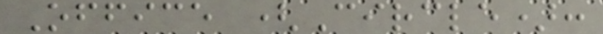Office (Circle):
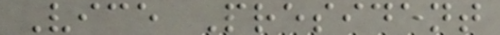Vice President
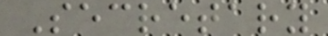Secretary
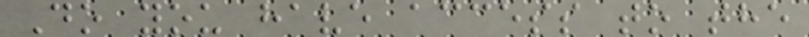Do you have access to the
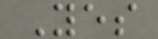Yes
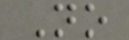No
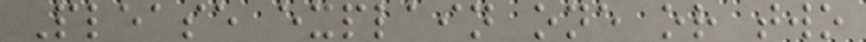Please explain one or two
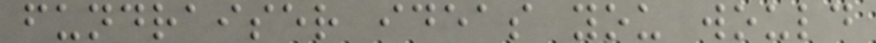fundraiser ideas you would
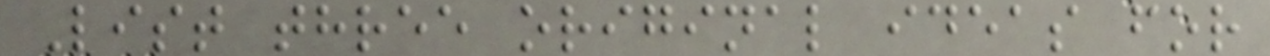List three original ideas for
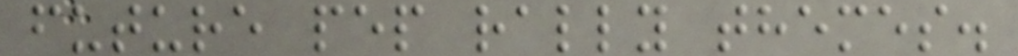future pep rally themes.
